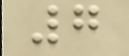7
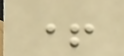+
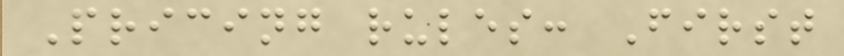Pricing rules: First
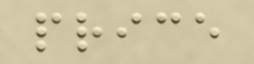price
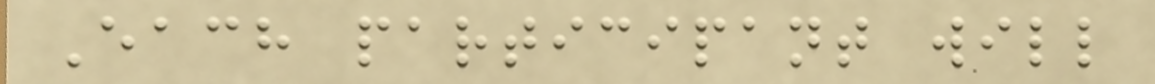Each participant will
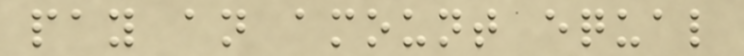pay an amount equal
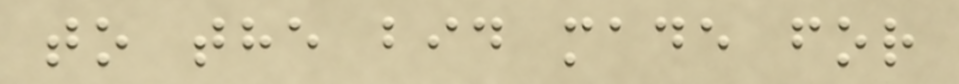to the bid made for
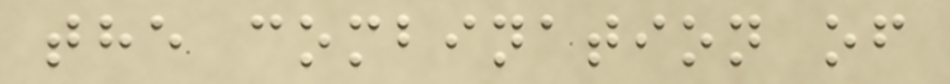the combination of
